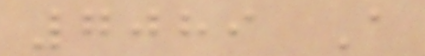7089 A
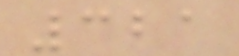321
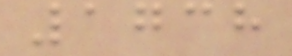1738
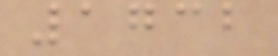1732
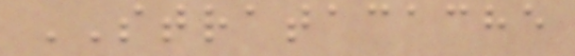STRATACACHE
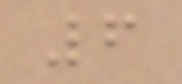6
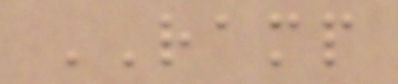RAMP
